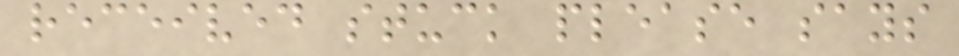received stuck please says
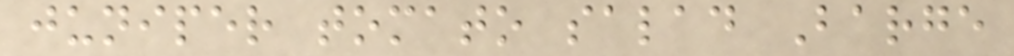juniper tomato salad Barge
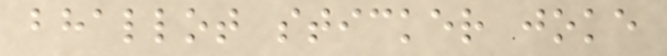bhallot sticker joke
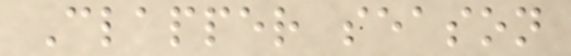Clapper season
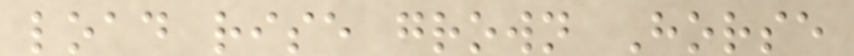load rise grown Horse
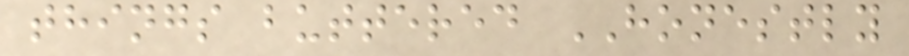things buttered HONESTLY
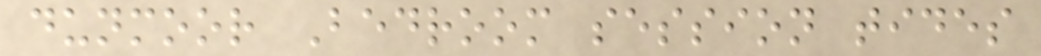dunmoor Bedroom session tides
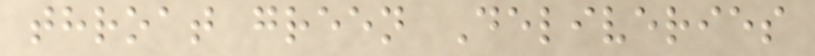throat green Deliveries
